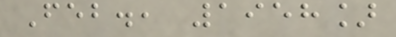Feb., 1958]
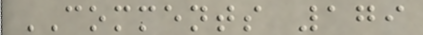COMMENTS 179
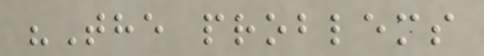"The problems
